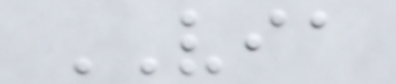VIA
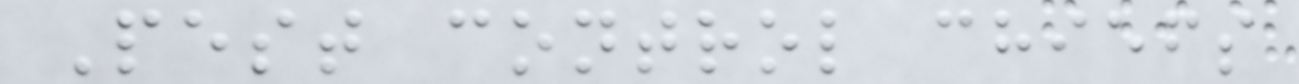Pest control chiefs
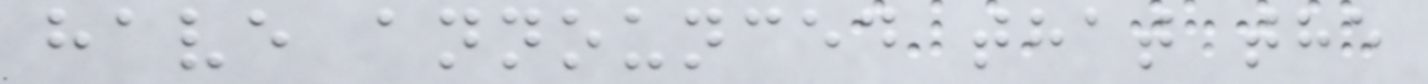have announced that the
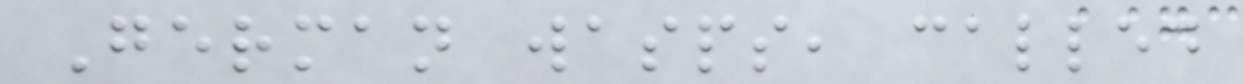German wasps, called
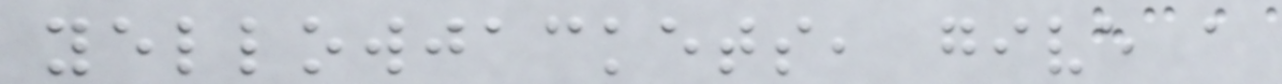yellowjackets, give a
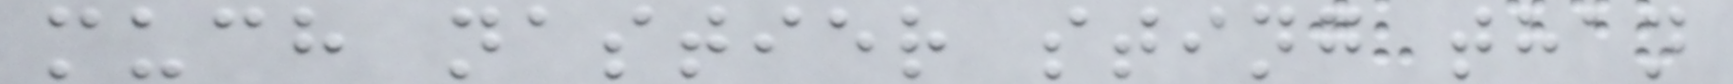much nastier sting than
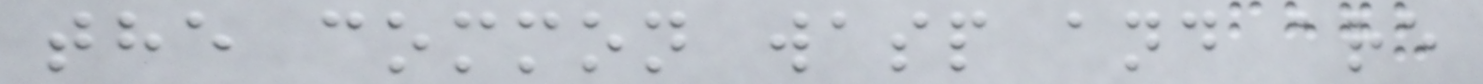the common wasp and are
